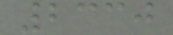2330
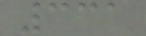331
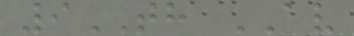9TH AV
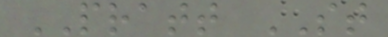PRATT ST
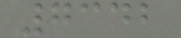7342
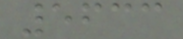5633
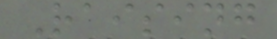Raising
